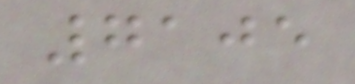7105
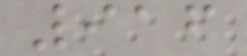916
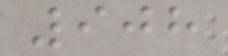908
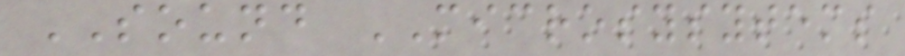SOUND MICROSYSYTEMS
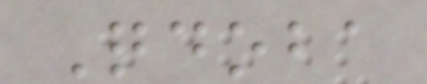Qdoba
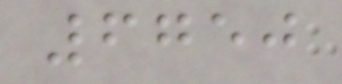6750
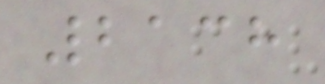2138
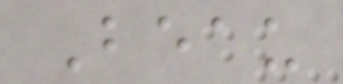Beau
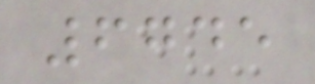6745
